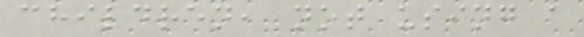children, not using a
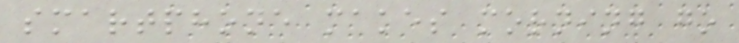smartphone makes morning go
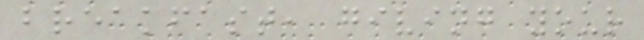breakfast, giving your
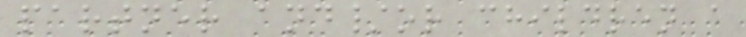partner and/or children a
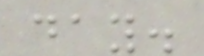day.
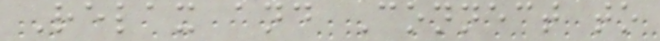Relax and Connect to
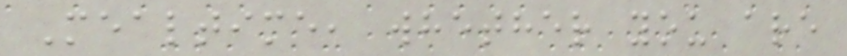Mealtime, whether you are
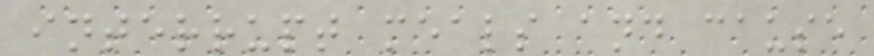interrupt meals and cause
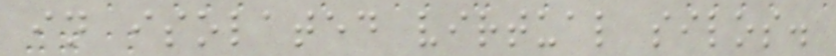in isolated virtual silos.
